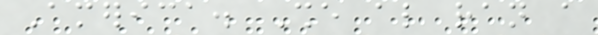America. She also ran a
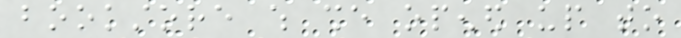bookstore which she opened up to
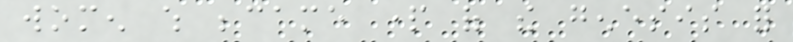women which became part of the genesis for
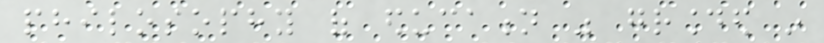philosophy of education was grounded in
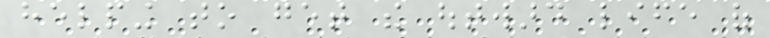helping to get the outward life of
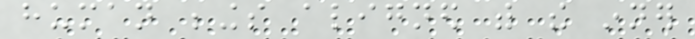human beings aligned with the inner
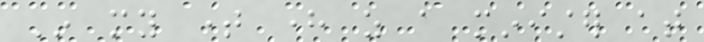In my time here as a minister at
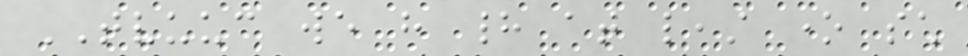TVUUC we have had at least one such
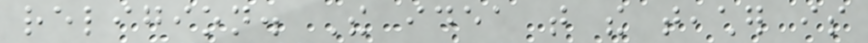religion. The idea that the teacher is
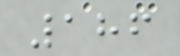186
